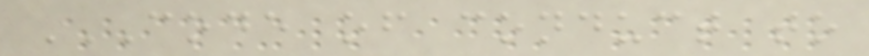CODE OF CONDUCT TO
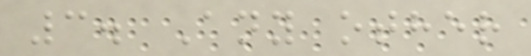3. Any other
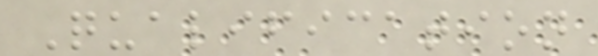Qualification
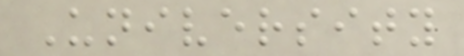University
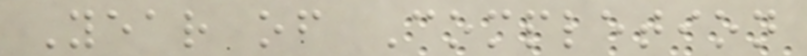Year of Completion
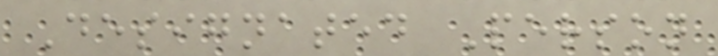Designated Person
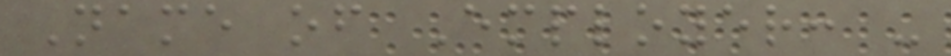Name of Employer: -
